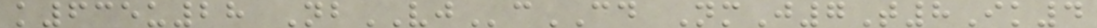k635u28 NbVJcCD NmJ7T8Ik4
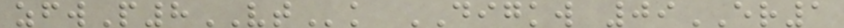zfwP8VTk DIGKW 09ER1
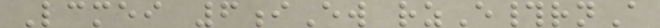Lcmei 6iEw rzE#rnA
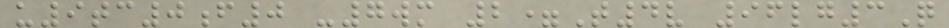u9tc0f0 -7wm 2=T4v 96lg3Q
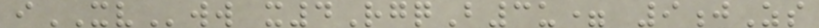iXVww x4RgqB3u= 9jZs
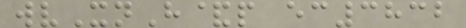wvXnH&p ec3832
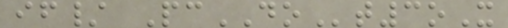if/ PcDOt3oX
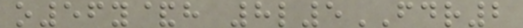o56y&h 8l5FDR2
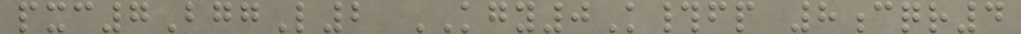pxc7BggL2 KGY0K#fp 8cqr4
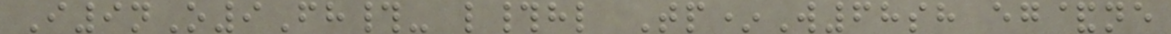I9nO9Fh#- l#hl Tp*W68sh eg&ne
